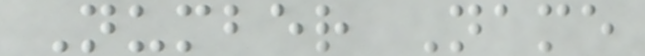Number Name
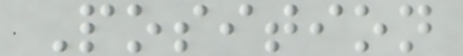Position
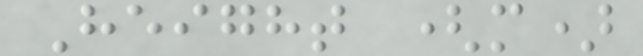Height (m)
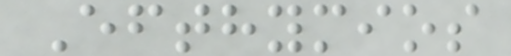Efthymios
